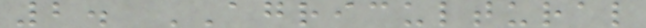2. AGRICULTURAL
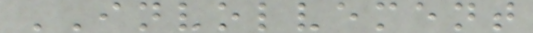INVOLVEMENT
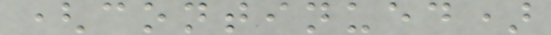(continued)
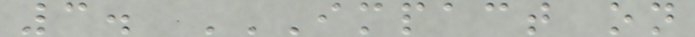3. IMPACT ON
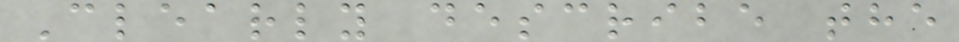Clearly describe the
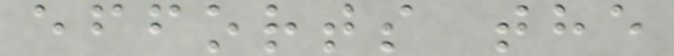efforts the
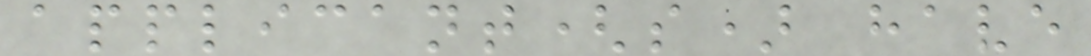applicant(s) have
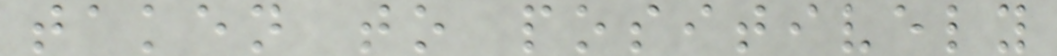taken to positively
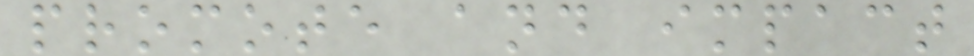promote and impact
